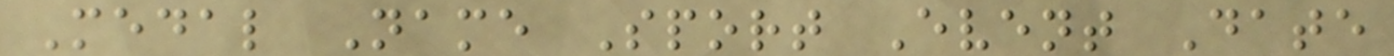Medal Name Sport Event Date
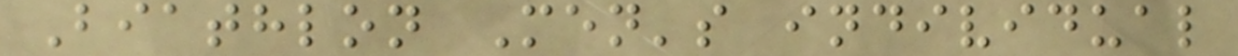Biathlon Men's individual
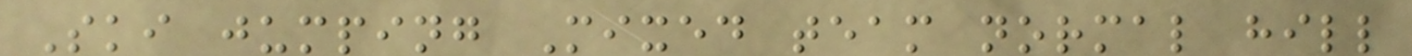Ski jumping Mixed team normal hill
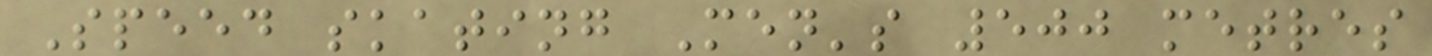Speed skating Men's 500 metres
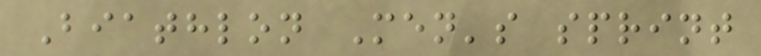Biathlon Men's sprint
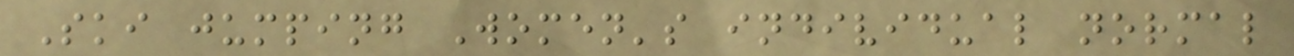Ski jumping Women's individual normal
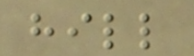hill
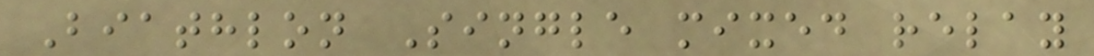Biathlon Single mixed relay
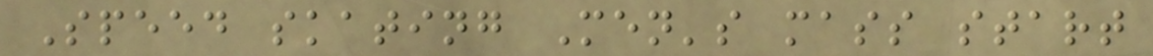Speed skating Men's mass start
